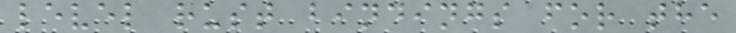level rust bindings for the
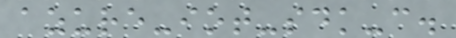azure-iot-sdk-c.
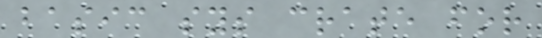basic sys crate for
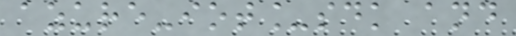azure-iot_sdk and
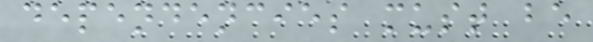dependencies must be
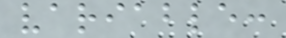variable:
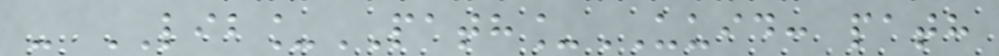- LIB_PATH_UUID: path
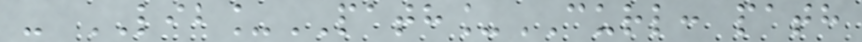- LIB_PATH_CURL: path
